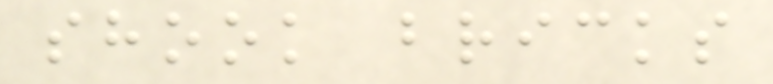shook bricks
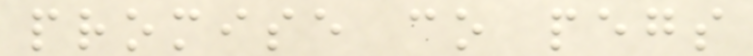promise co pegs
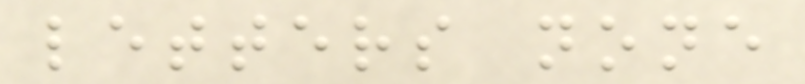letters none
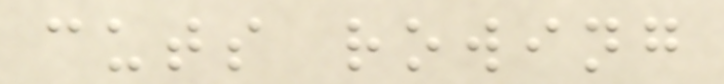cuts rowing
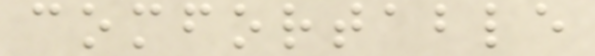comfortable
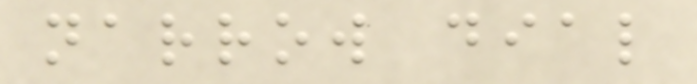narrow dial
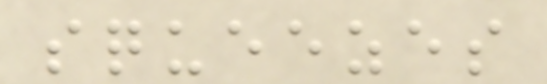squeezes
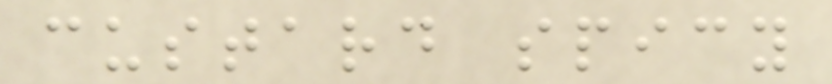custard spicy
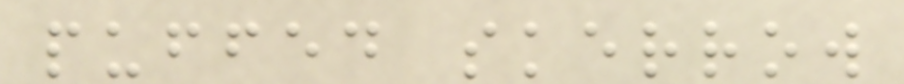puffed skerrow
